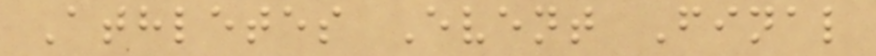Athletes Event Final
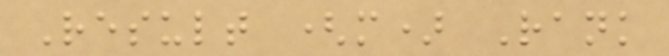Result (m) Rank
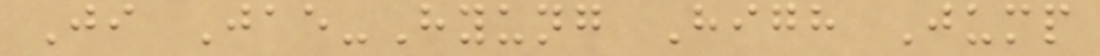Ji Jae-Hyung High Jump
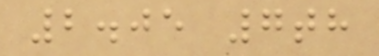2.05 7th
